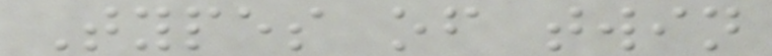Types of twin
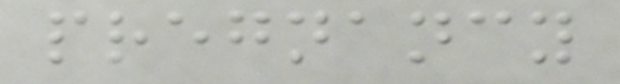pregnancy
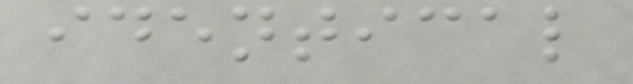identical
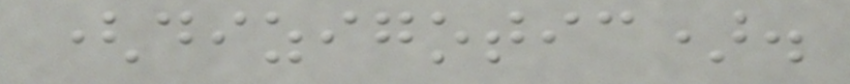(dizigotic).
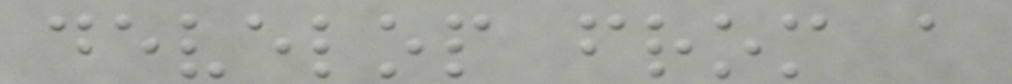develop from a
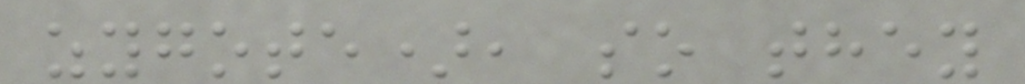zygote), so they
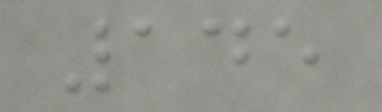145
